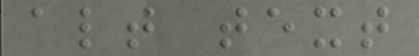alt text
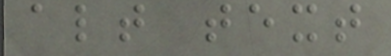alt text
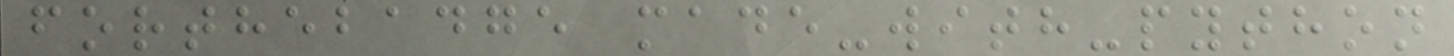forthebadge made-with-python
